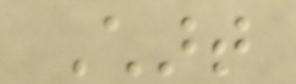Chart
